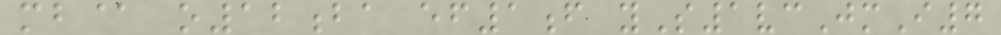mb@ o12ba ef1f yS1vcJmI7
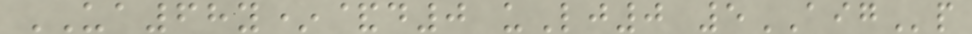UA68y*&d0 uLj0 5AIGp
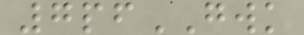7pfGWK
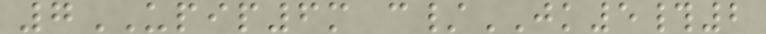7UPIP6m c/JK5#2
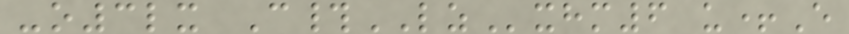-o3lx C#LZxhm6 u+E
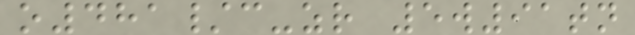o481/c-zr 5w91tn
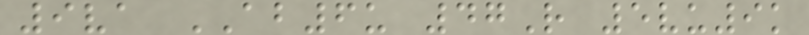9va AB6u 47R 5vu9k
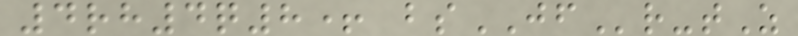4rh4q8+ bsJFr-tZ
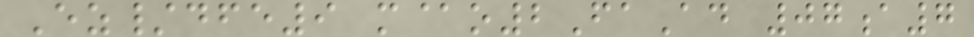Ez/dfe9 m@o2FaAd 07a7
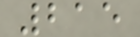215
